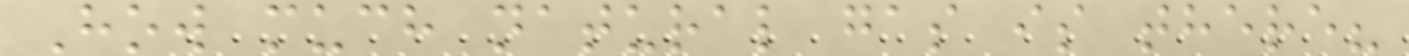How much natural gas is there?
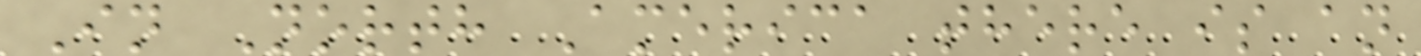In North America there is an
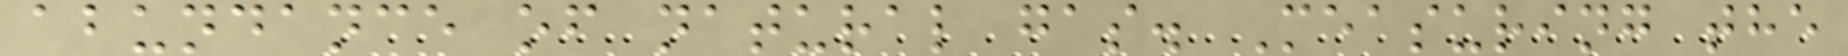abundance of natural gas. Measuring the
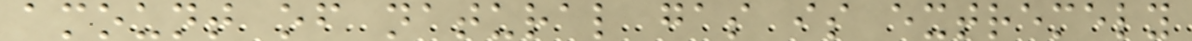amount of natural gas is extremely
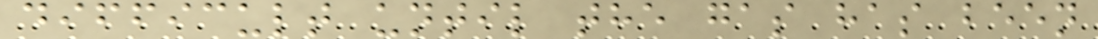difficult until the gas has been
